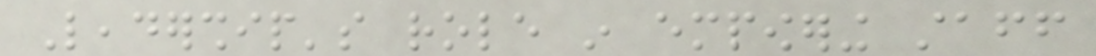Leadership's role in empowering staff
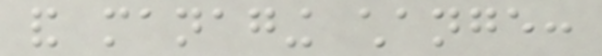and managing change:
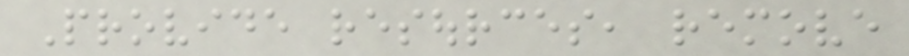Provide resources, remove
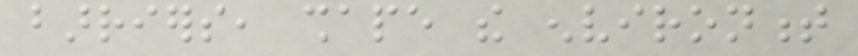barriers, shape the environment
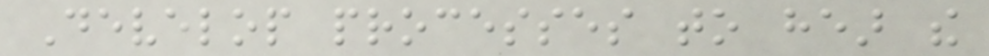Develop processes to hear the
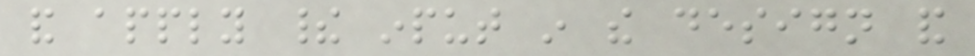and apply their input in the design and
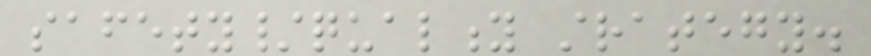safety/quality strategy.
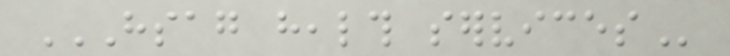HSAG HEALTH SERVICES
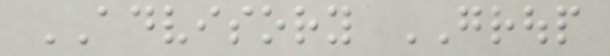ADVISORY GROUP
